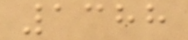1388
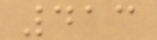413
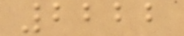2222
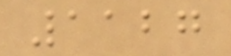1127
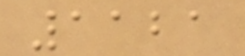1121
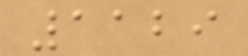1129
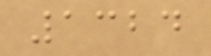1324
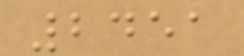2451
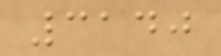3140
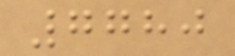7780
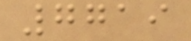7719
